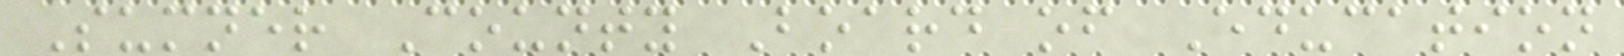Sumner County Board of Education
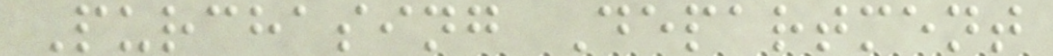Purchasing Department
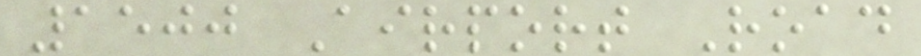1500 Airport Road
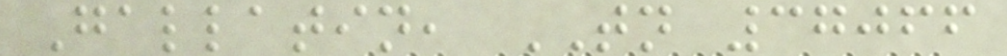Gallatin, TN 37066
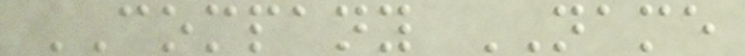COMPANY NAME
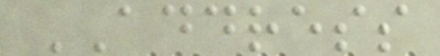ADDRESS
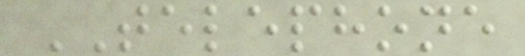TELEPHONE
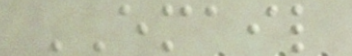EMAIL
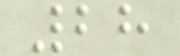28
